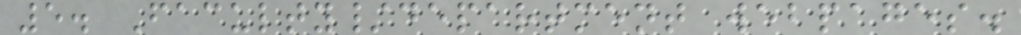5. Faculty/department webpages.
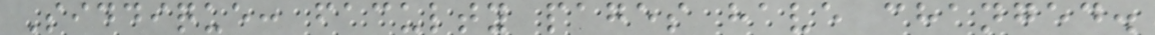Siddique: faculty pages have changed.
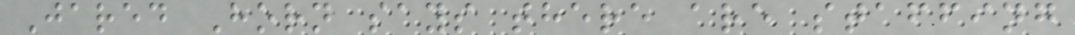Jared Horn says there are staffing
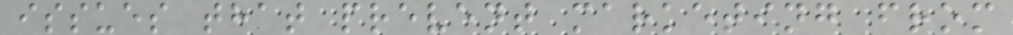issues that prevent marketing from
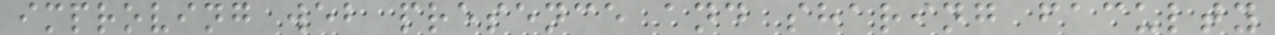improving web presence and sharing faculty
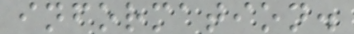information.
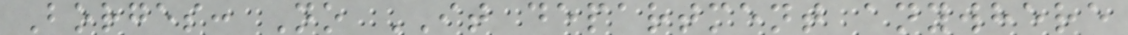Borges: No IT department anywhere
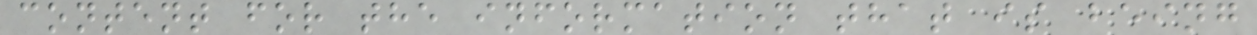content for the information that is being
